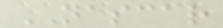NASCAR
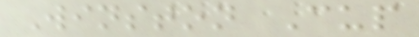Winston Cup
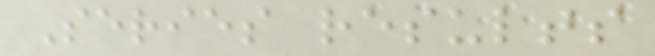Series results
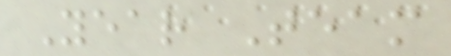Year Team
